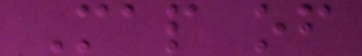Map of
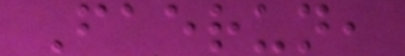Faerun,
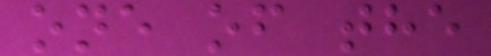one of the
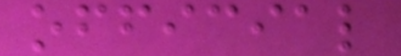official
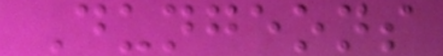Dungeons
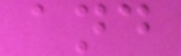and
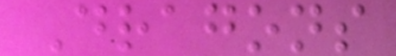Dragons
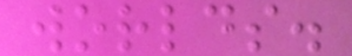worlds.
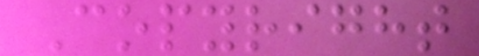Copyright
